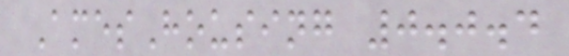AmesHousing 0.0.4
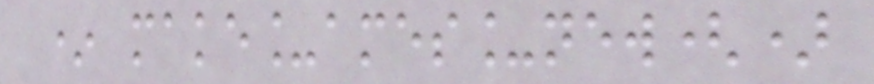* make_ames_new()
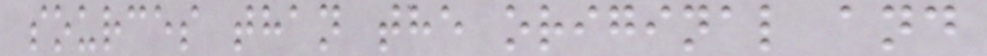sources than the original and
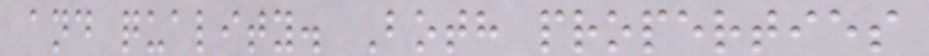and quality. Both properties
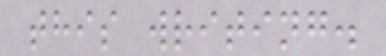this writing.
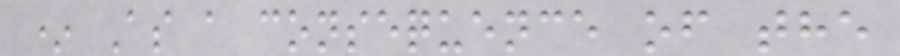* As a consequence of the
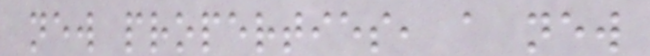new properties, a new
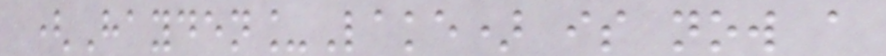(Hayden_Lake) is now a
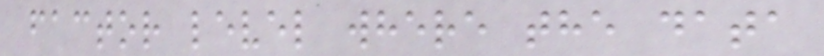factor level where the data
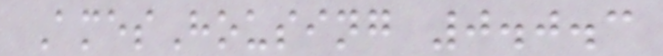AmesHousing 0.0.3
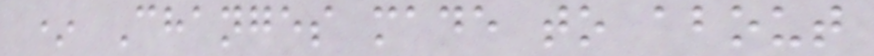* Changes made to about
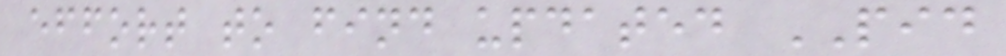effort to find updated PID
